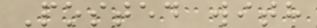Posted with
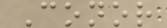Conor
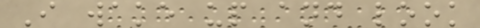I wake up and look
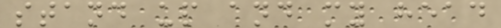stand up and my head
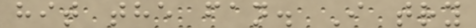hit the fan. I try
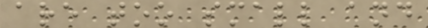are too small and
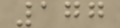177
